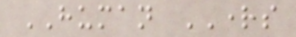HUMAN RIGHTS
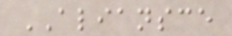ALIANSCE
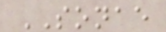SONAE
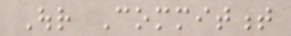Our Commitment
